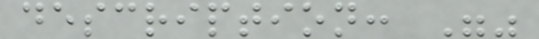description: ""
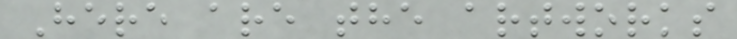Here are the artworks
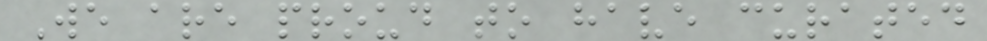We are proud to have curated
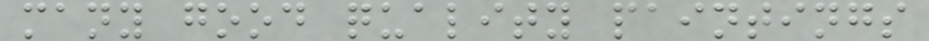many good quality paintings
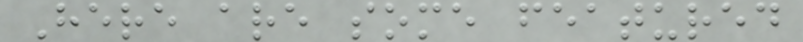Here are some featured
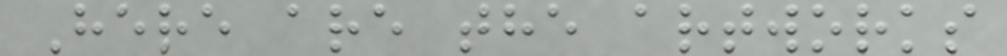Here are the artworks
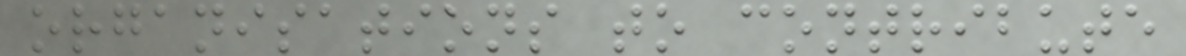organisations to contribute
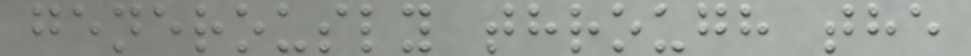generously through the
